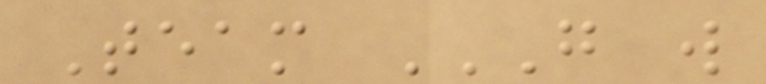Team G W
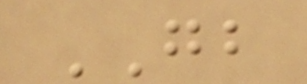GB
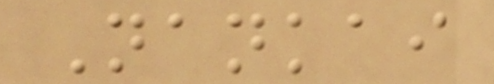Nankai
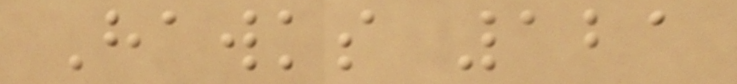Hawks 121
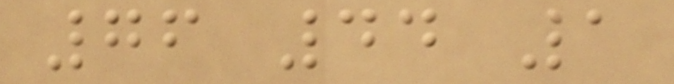76 44 1
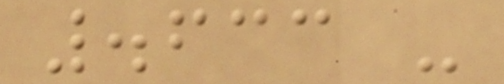.633 -
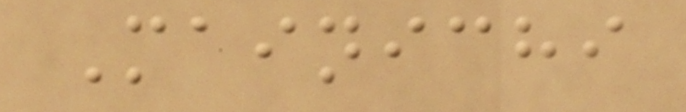Mainichi
